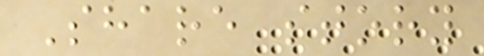Share story
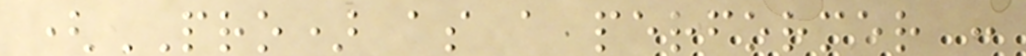(PRO) as a performer :
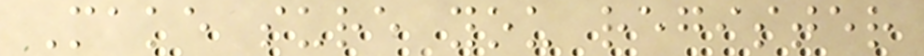Make sure you register
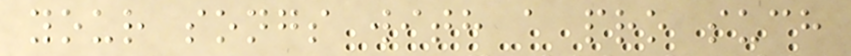your songs with a pro such
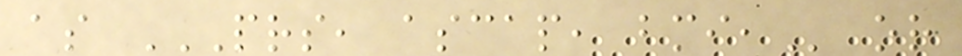as PRS, ASCAP, BMI, or
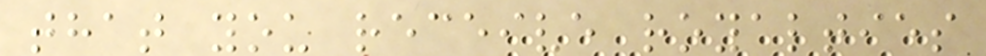that you receive royalties
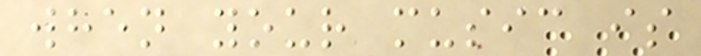when your music is
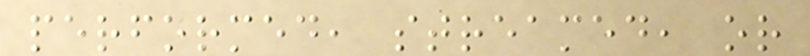performed, streamed, or
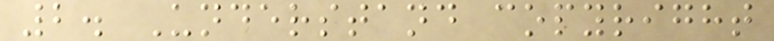2. Understand copyright
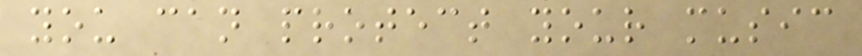you can protect your music
